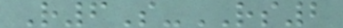R6S-RS2
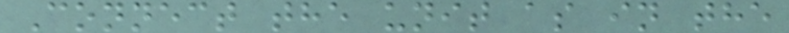Connect the unit as in the
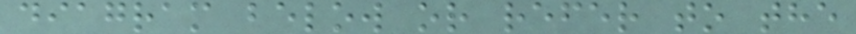diagram below or refer to the
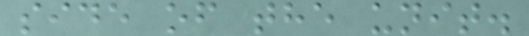side of the unit.
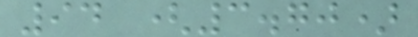94 (3.70)
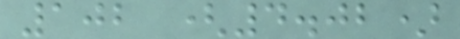102 (4.02)
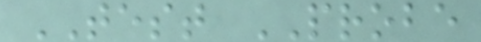TEST PROBE
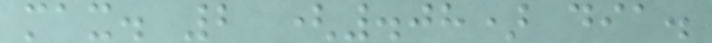max. 2 (.08) dia.
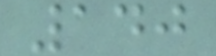140
